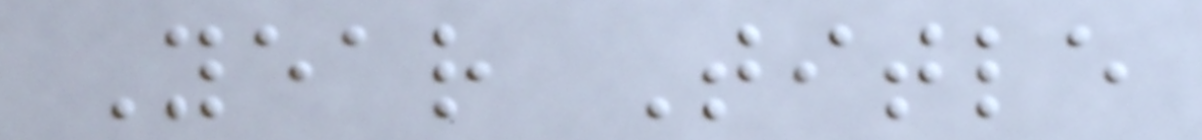Year Title
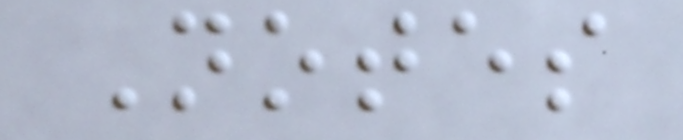Notes
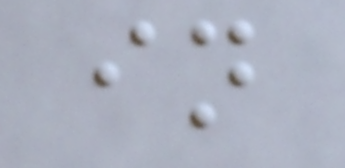in
